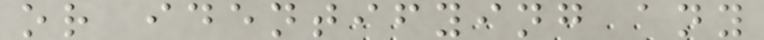or identifying any
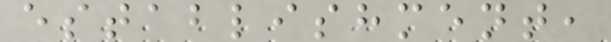establishment,
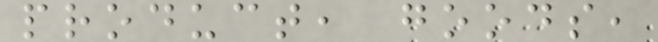product, goods,
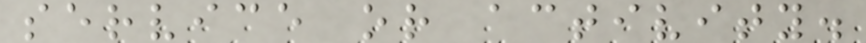service or activity.
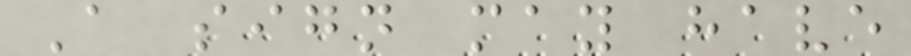A sign may have
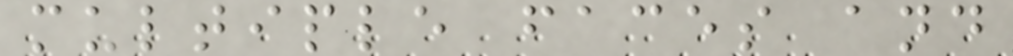multiple faces and
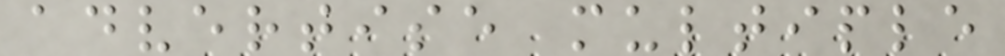advertise multiple
